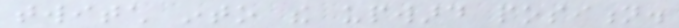twitch into the upward position.
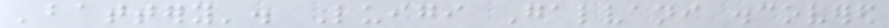'battery'. Luigi Galvani discovered
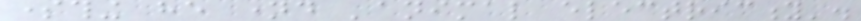something he named 'animal electricity'.
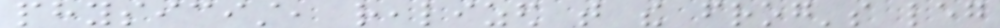physicist, realized that the frog's leg
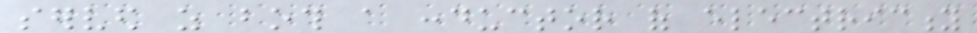served as both a conductor of electricity
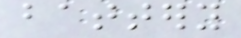battery
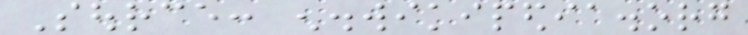Source: en.wikipedia.org
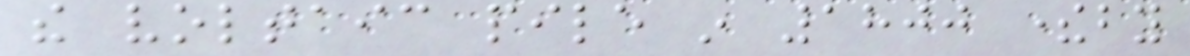the voltaic pile in 1800 thereby
